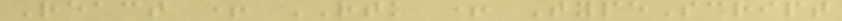React + RTK + TypeScript
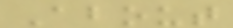About
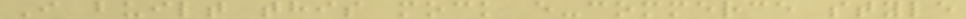I built this mock e-commerce style
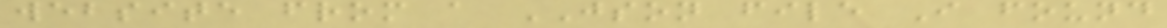website from a JSON file I found
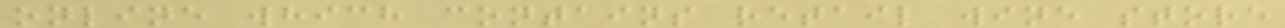online which contains retail wine store
